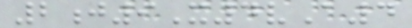2j9X4vA4
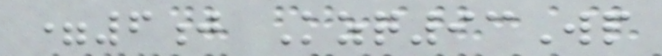=6j Kzq93Wp
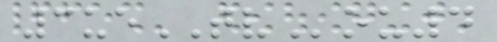3ueTVou4
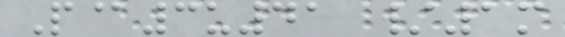P@3u41 /1m
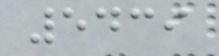5439
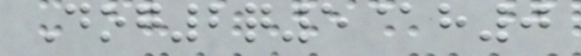Dog2q5@h0
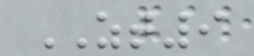ZT9
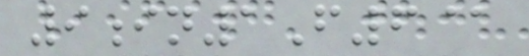9in1F6@
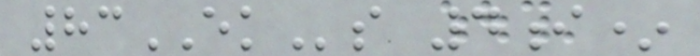83EKs 4i*
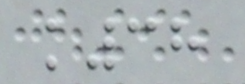k38
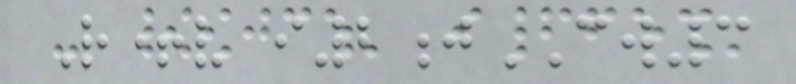R+v i2jCW3
